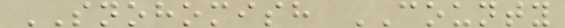SNOHOMISH COUNTY
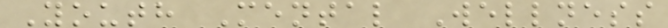Youth Mental Wellness
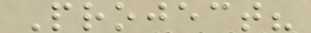Project?
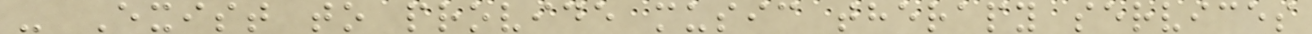- Exist to provide music therapy services
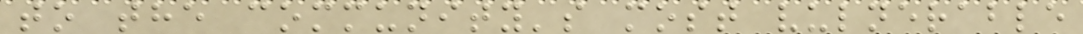to the community's most vulnerable
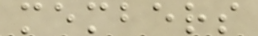members
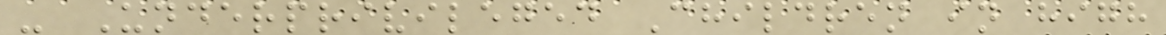- Underprivileged Children in high
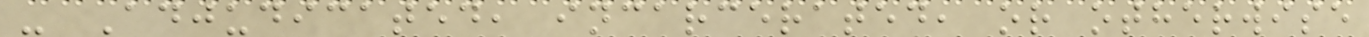- Adjudicated, incarcerated, or otherwise
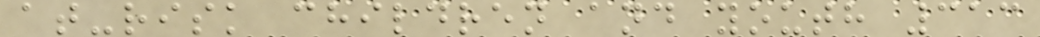at-risk children and youth 313
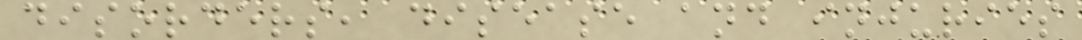disorders, disease and injuries
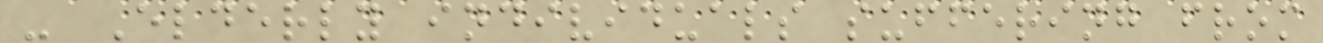- Elderly individuals suffering from
